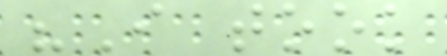"I took
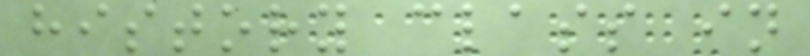history class in
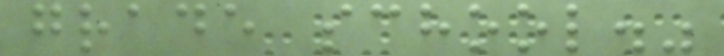grade school."
